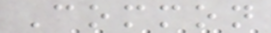Common
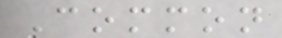Common
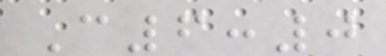C6:0
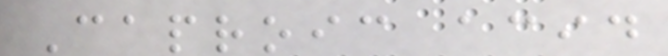Caproic acid
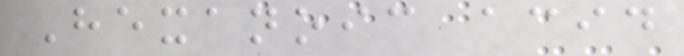Hexanoic acid
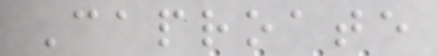Caproate
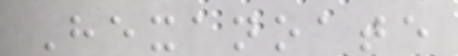Hexanoate
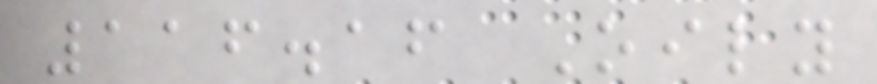116.16 Oily
